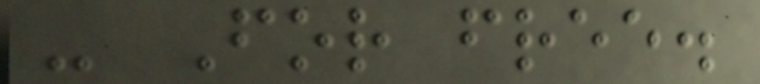- For free.
